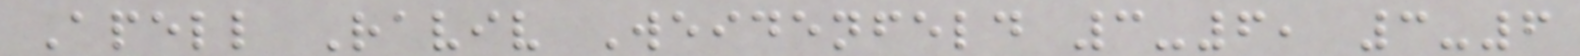Apell Raviv Weidenfeld 3-6, 3-6
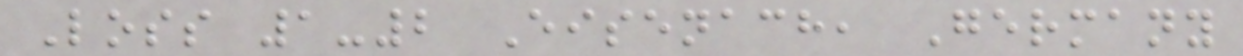Loss 1-2 Eisenach, Germany
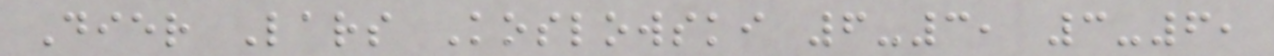Dier Lars Koslowski 6-3, 3-6,
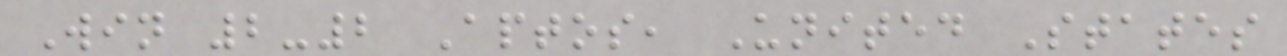Win 2-2 Aptos, United States
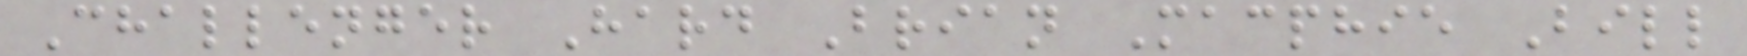Challenger Hard Brian Macphie Bill
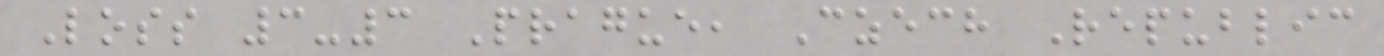Loss 3-3 Prague, Czech Republic
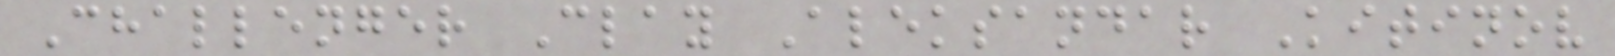Challenger Clay Aleksandar Kitinov
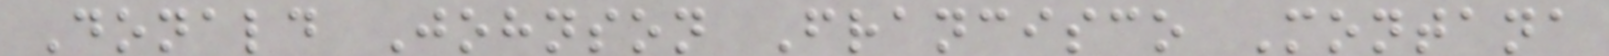Donald Johnson Francisco Montana
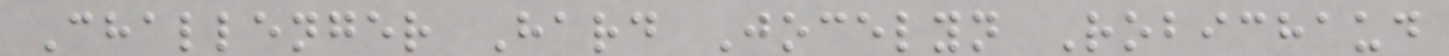Challenger Hard Jocelyn Robichaud
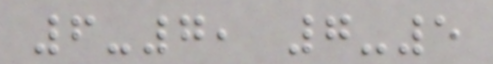6-7, 7-5
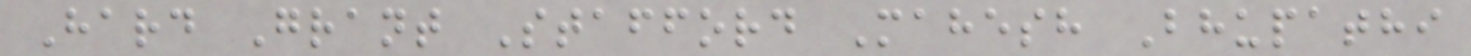Hard Grant Stafford Mahesh Bhupathi
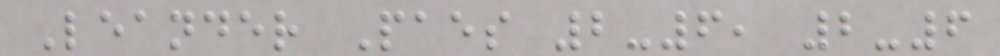Leander Paes 2-6, 2-6
